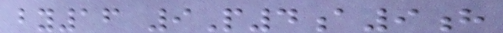by16 9P4a9h
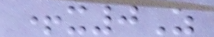+x0Z
